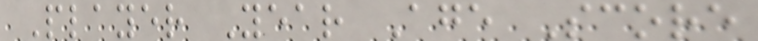Player Year Age Score
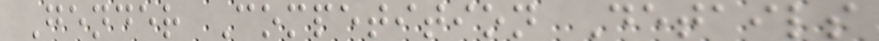Gender Competition Details
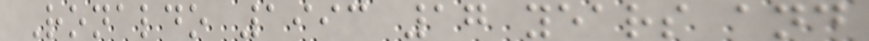Ronaldo 1993 17 years and
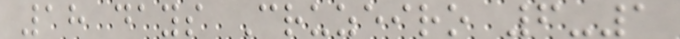18 days Cruzeiro 6-1
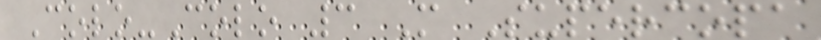Colo-Colo 3 M Supercopa
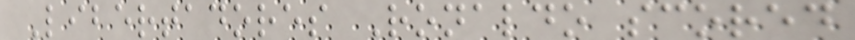Libertadores Ronaldo scored
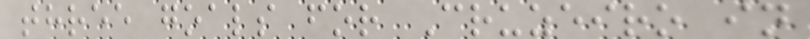three goals for Cruzeiro in
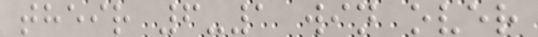their 6-1 win over
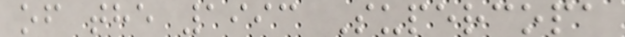of the 1993 Supercopa
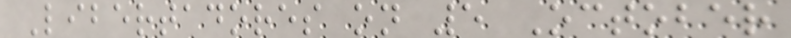Libertadores on 5 October
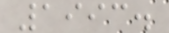1993.
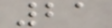21
